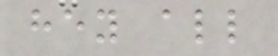hey all
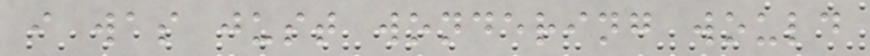i was just wondering would
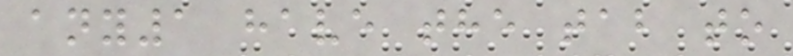any1 have the tab to
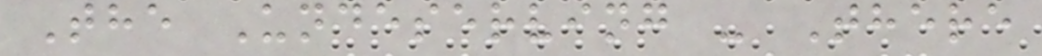The Undeserving - There
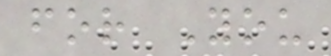for You
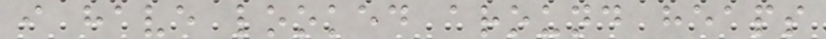i have looked around heaps
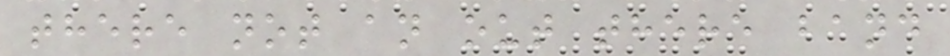there not an out there band
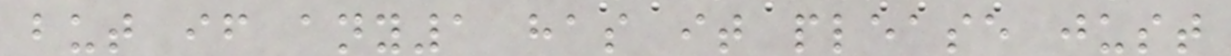but if any1 has it please just
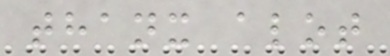thanx alot
